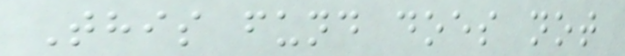This fund does not
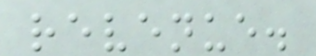revenue.
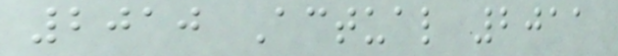2010 Actual 2011
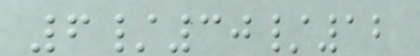6/30/12
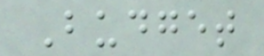Budget
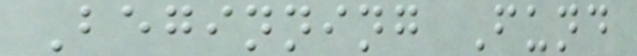Beginning Fund
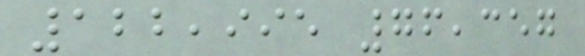122,995 76,357
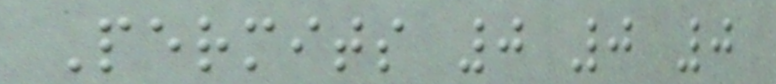Permits 0 0 0
